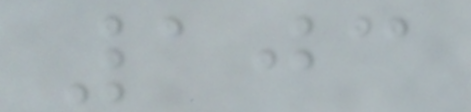103
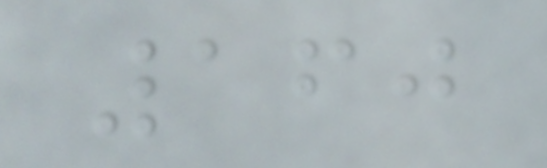160
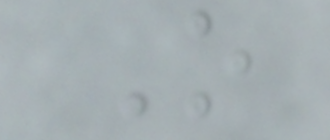O
